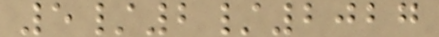5/2/2027
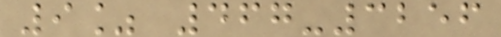9% 467-3256
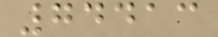74413
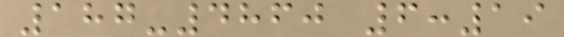187-4860 6:19
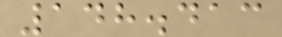148.413
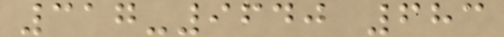317-9640 683
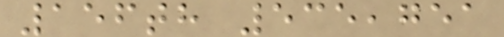156th 535,751
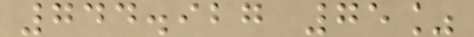744.927 75%
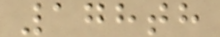178th
